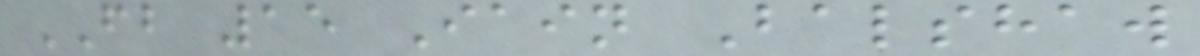FB 15 Iain Balshaw
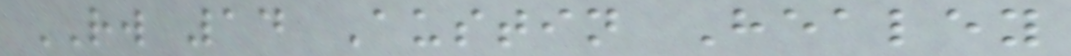RW 14 Austin Healey
